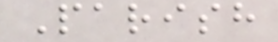Parish
